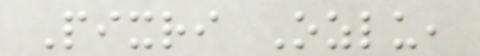Pixri Ozlu,
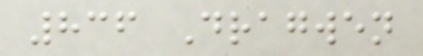836 Dragwen
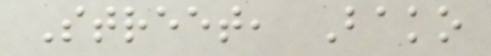Street, Bako
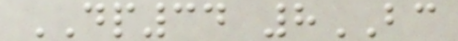DP34 8BC
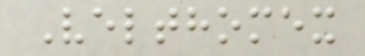Velthomex
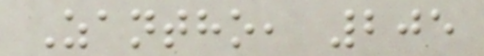Zantho, 205
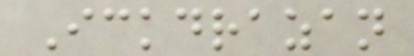Ickdrazan
